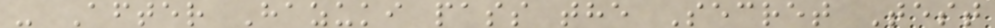- After Hazuki pass the Secret Test
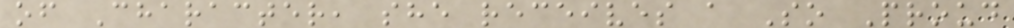of Character, she receives a So Proud
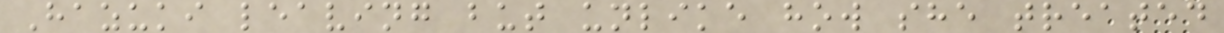Hazuki leaving but unlike how she treated
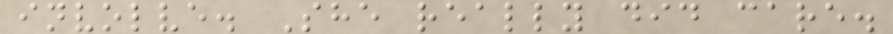involve. She really did care.
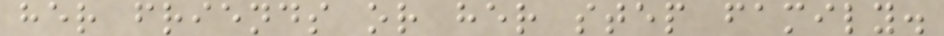her friends or her step family.
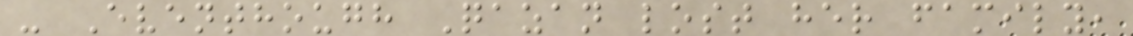- Eventhough Qazan lost her family,
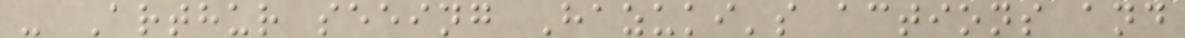- Arthur seeing Hazuki's actions and
